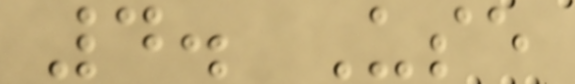4. Use
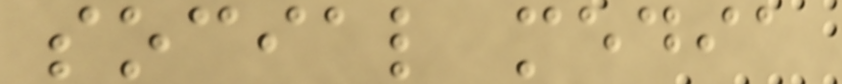social media
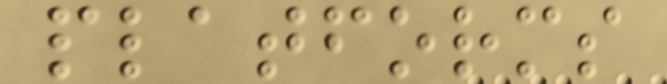platforms
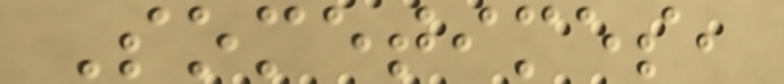Sometimes,
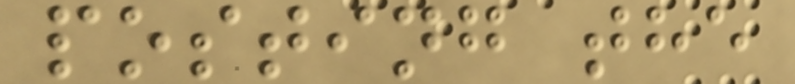posting the
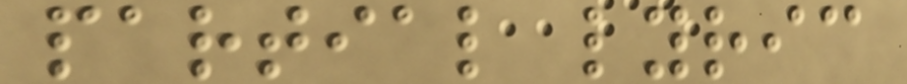partial lyric
